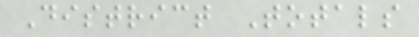District Totals
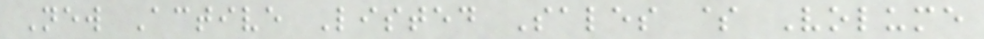New Active Listed Sales $ Volume
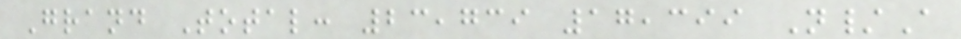Grand Total: 23,739 17,399 N/A
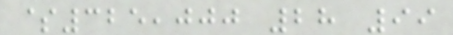$325,000 28 99
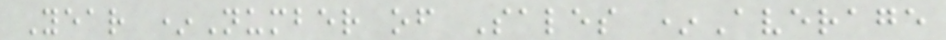Year *Number of Sales *Average
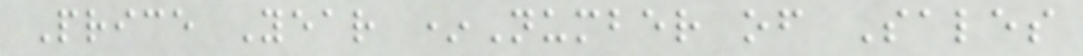Price Year *Number of Sales
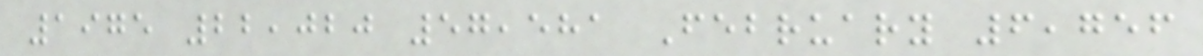1975 22,020 57,581 February 6,756
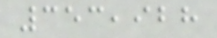353,928
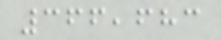366,683
